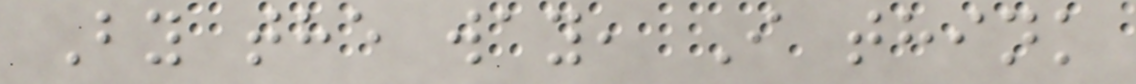By the way, I think
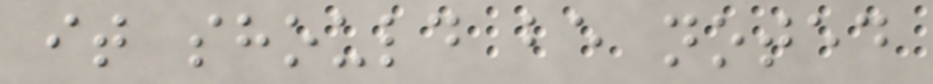it should be noted
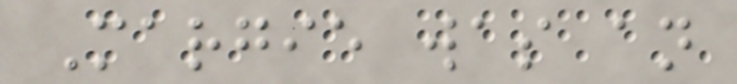Margie was an
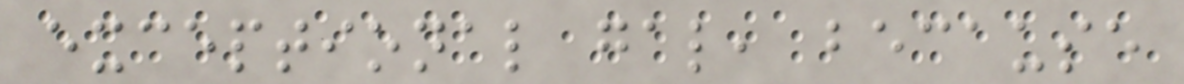exceptional gal, because
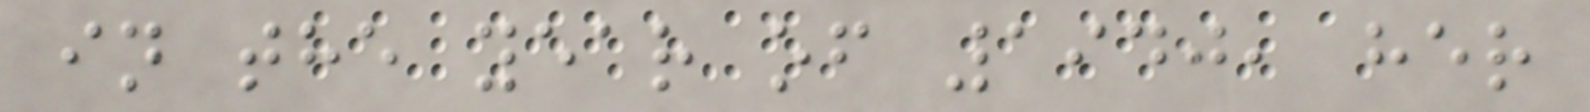in the year of 1940, her
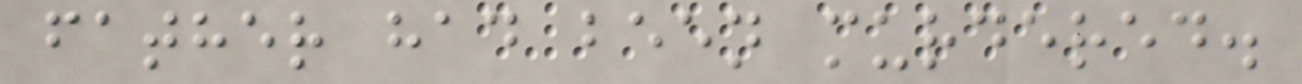father had been murdered.
